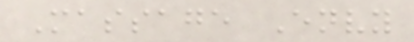Massage Envy
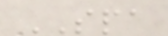SPA
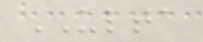ULTA
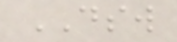DSW
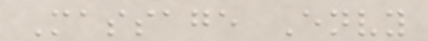Massage Envy
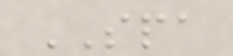SPA
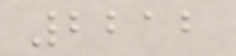2212
